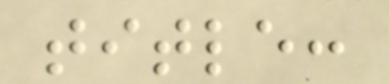title:
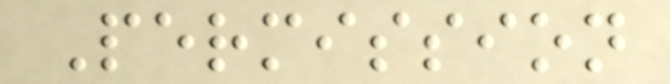Permission
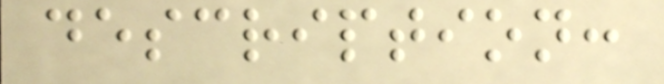description:
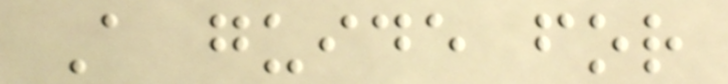A guide for
